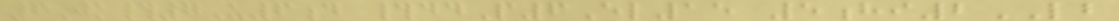6Jk#7U6d #ddP6El15 5hi2LB
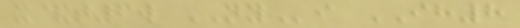x&t6w NYi IH8
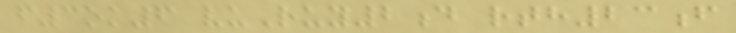f3ok6 vuRuy2d rth23f
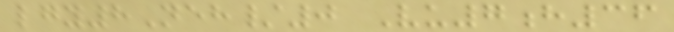lgy8Neh/0 Vu7h36
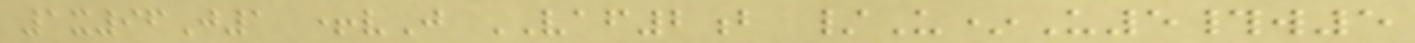1x96J1 +vJ VAF2b /U*U5#w5
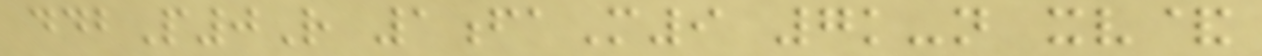ddbP0R 1faM9 7k-n xv&
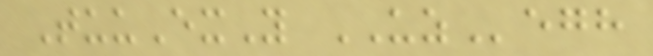TuuExY UZegh
